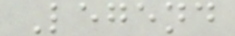Legend
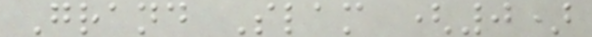Grand Slam (0)
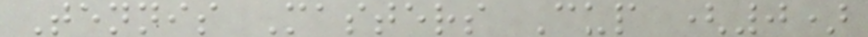Tennis Masters Cup (0)
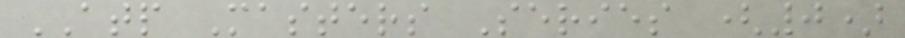ATP Masters Series (0)
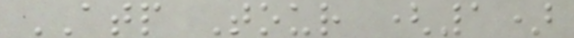ATP Tour (1)
